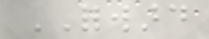FORWARD
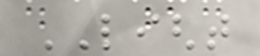LIGHT
